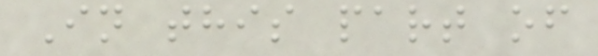In this part of
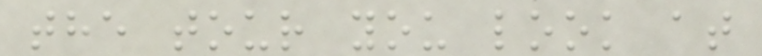the tour you look at
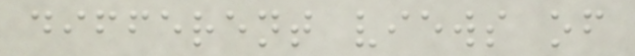different views of
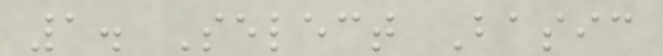1. Select Basic
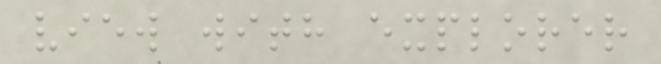view with explorer
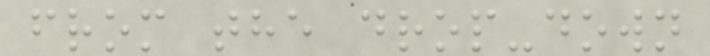from the drop-down
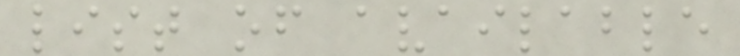list of available
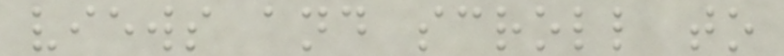views and scroll to
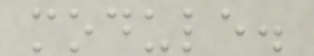module.
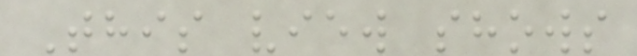This view shows
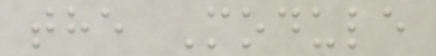the Module
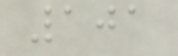101
